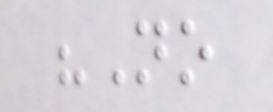"No
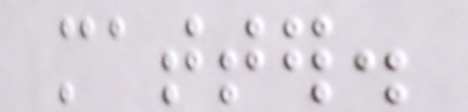matter.
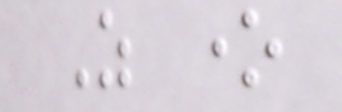As one
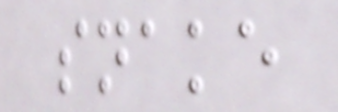snake
